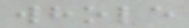whole
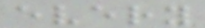every
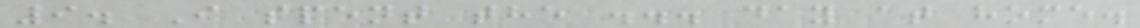9. I spent the ... day at home.
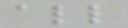all
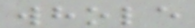whole
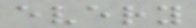every
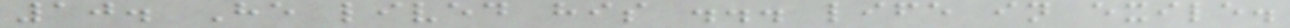10. He lived his ... life in exile.
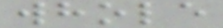whole
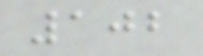102
